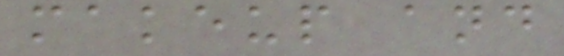makeup and
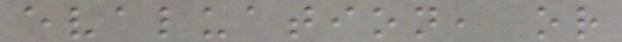evaluation, or
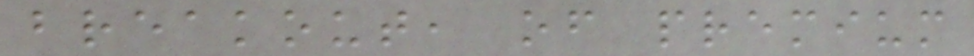breakout, of premium
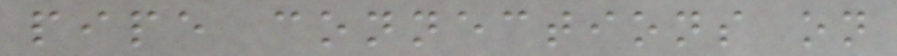pipe connections on
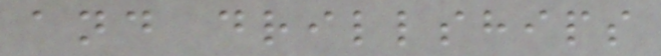and drillships
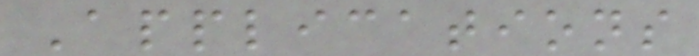Applications
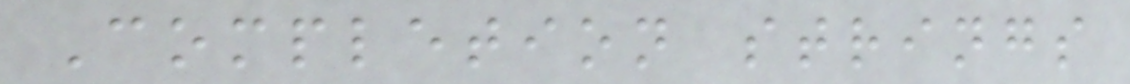Completion strings
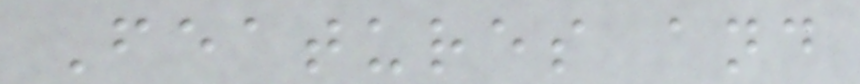Features and
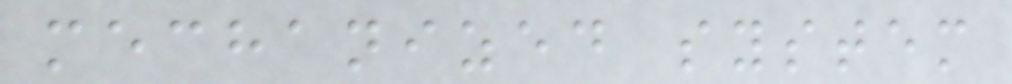mechanized system
